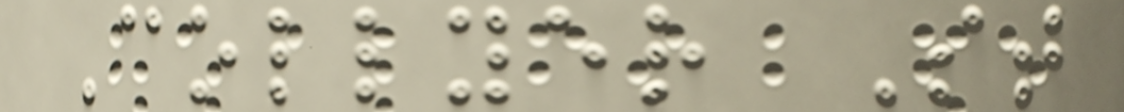Collyer St
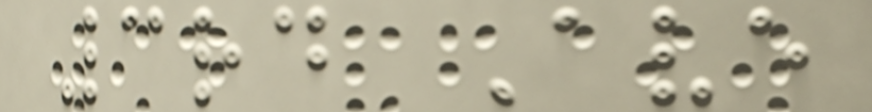3rd Ave
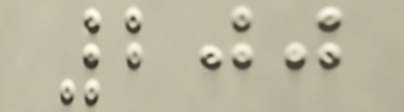200
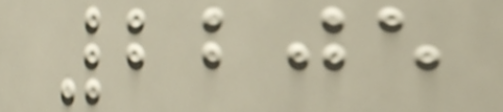2205
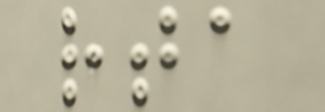rta
